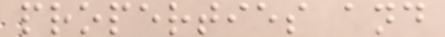properties and
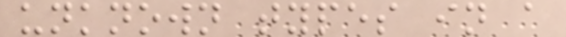unknown types in a
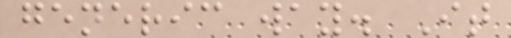generic way. It
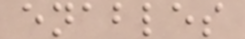enables
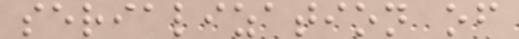serialization of
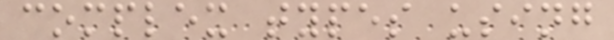complex types using
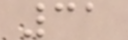31
